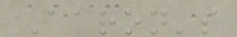Aaron's
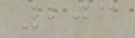203
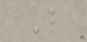B
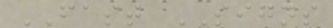FAST SIGNS
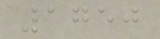1750
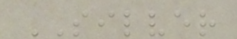SILVER
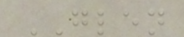GLEN
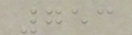753
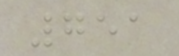751
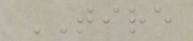TIRE
